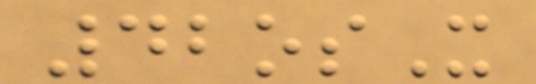42osX
